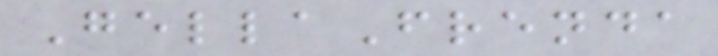GellaFrenda
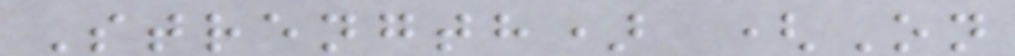Strength) (On
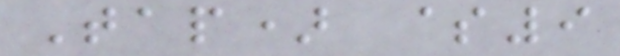Tap) $9
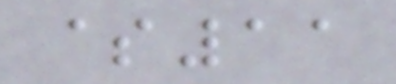$11
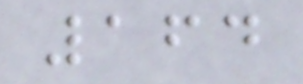164
